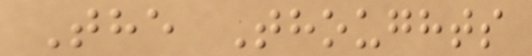The Thoughts
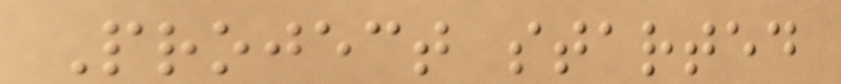Project started
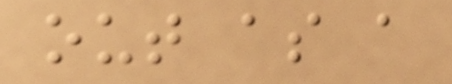out as a
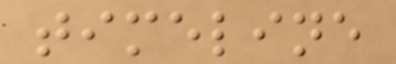timeline
